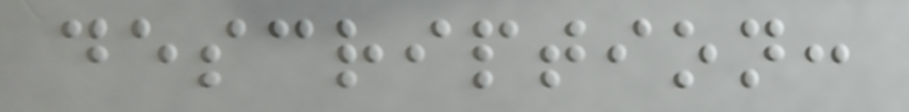description:
